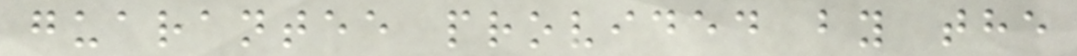guarantee provided by the
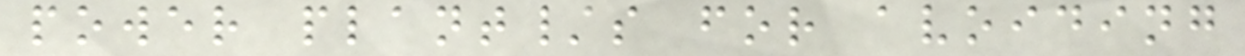power plant/s for avoiding
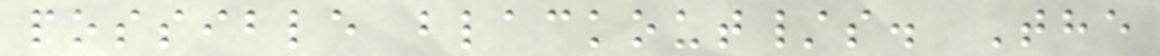possible blackout/s. The
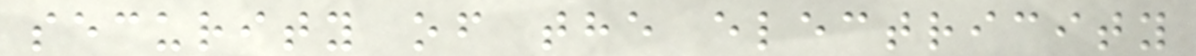security of the electricity
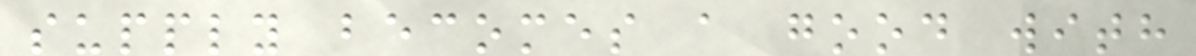supply becomes a good with
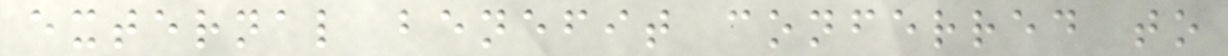external benefit conferred to
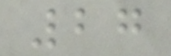27
